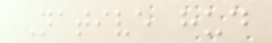Native hud
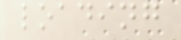loading
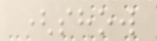(show
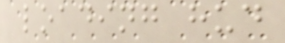loading hud
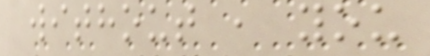without , you
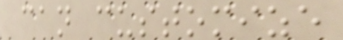can customize
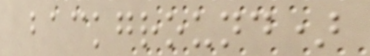background)
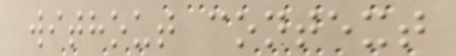without context
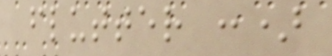flutter :)
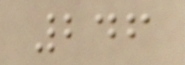246
